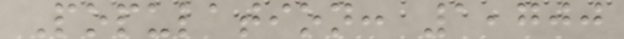Population: 1,700
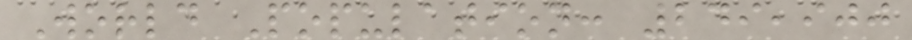World Population: 249,900
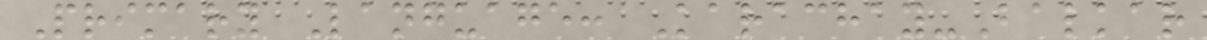Primary Language: Karachay-Balkar
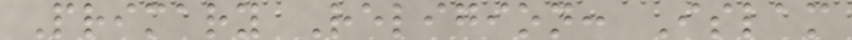Primary Religion: Islam
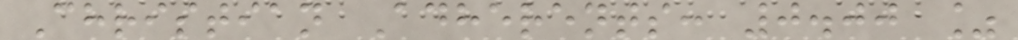Christian Adherents: 0.00 %
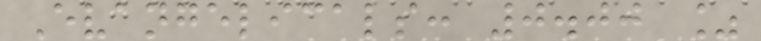Evangelicals: 0.00 %
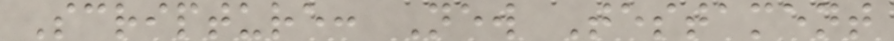Scripture: New Testament
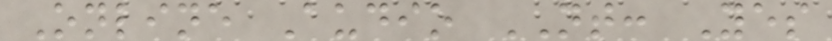Online Audio NT: Yes
